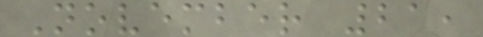November 21,
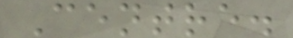Centre.
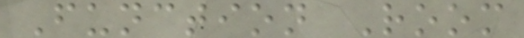Function Room
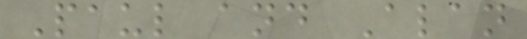Paul and Alan
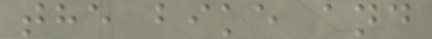the bike and
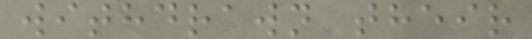withdrawn their
